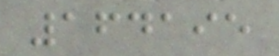164195
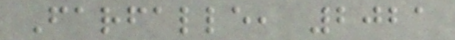Farfalle, 2021
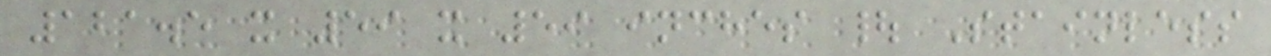121.5 x 59 x 59 inches | Stainless
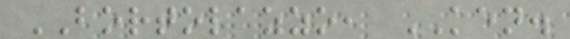BORTOLAZZO, KEN.
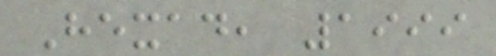Hexad, 1999
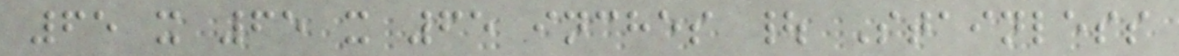65 x 65 x 65 inches | Stainless
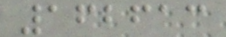162613
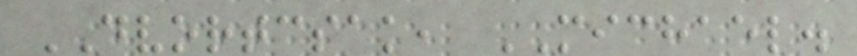DVORTCSAK, MICHAEL.
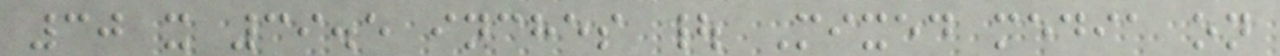30 x 39.5 inches | Mixed media on
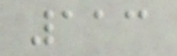113
